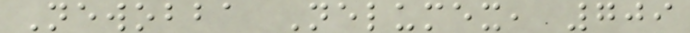Newobba Nelumex, 709
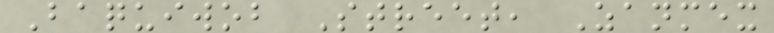Baquiwob Street, Zanmex
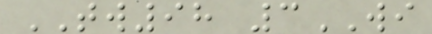TW98 3WI
